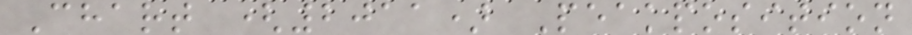Chart (2011) Peakposition
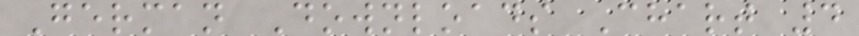German Downloads Chart 4
